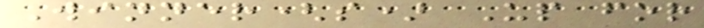Winner(s) Up for
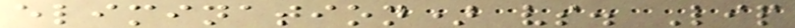elimination) vs. Lip
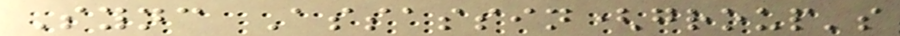Sync Assassin(group's
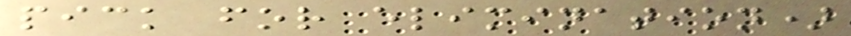pick for elimination)
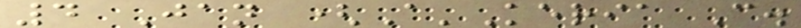4 Jan (A'Keria C.
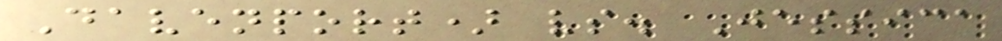Davenport) vs. Jessica
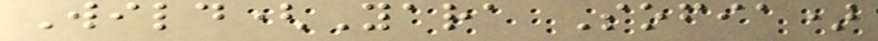Wild(Yara Sofia)
